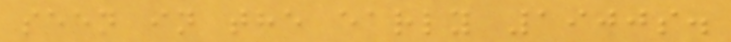seen in the early 1900s.
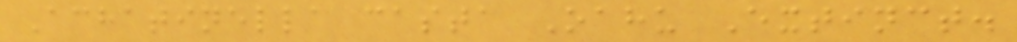Achatinella casta Oahu Extinct.
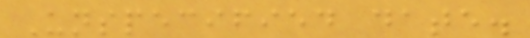Unspecified date.
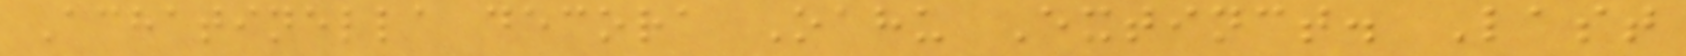Achatinella decora Oahu Extinct. Last
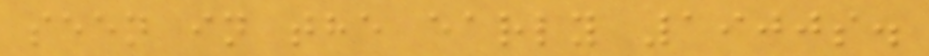seen in the early 1900s.
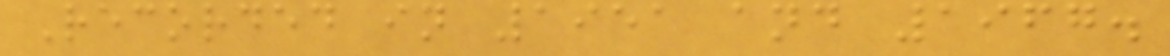Recorded in 1951 and 1967.
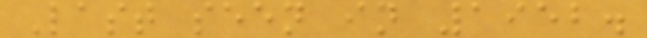Last seen in 1952.
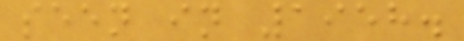seen in 1958.
